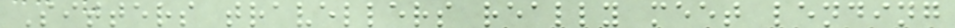Sitters travellers really meet lending
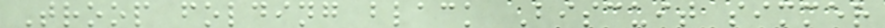Troop folding black Biscuit simmer
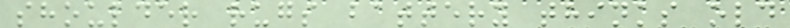shoulder rugs battery thinks old
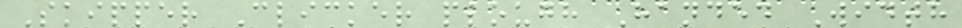Skipper Clicker plough Handed Width
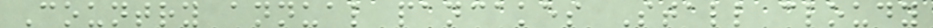Country annual pancakes Stall cloudy
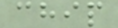chip
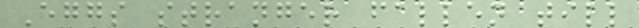Eggs stranger fallen till
